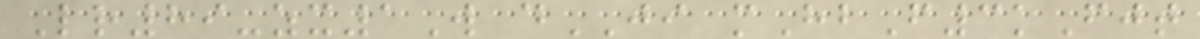Lr89-zx1W dJI mHbF3kFjt
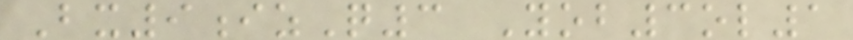Bx9izQ3 Yob3ol1
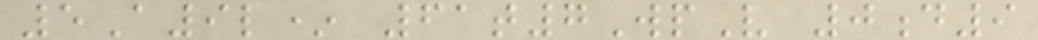5A9l* 61t7WpV 0d9
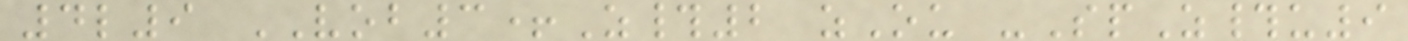4l9 VOB3+Z#2 zOu -SpZ#u9
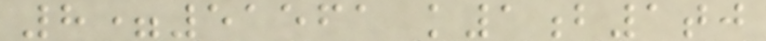8=51561 k1b1tj
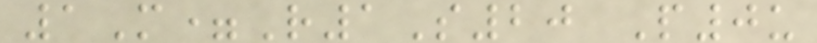1M=R1S20 P0u
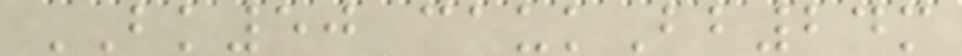BK50 caukBb24m
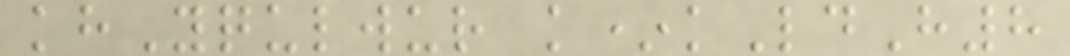khYqulwur k*kLdH8
